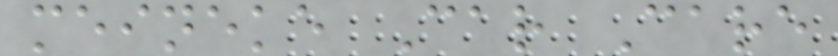meineke Car Care
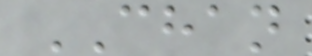CHAN
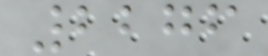2276
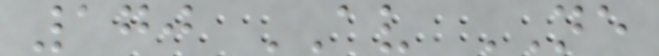170 AV NE
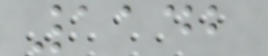1142
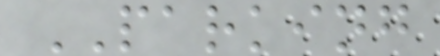PARKING
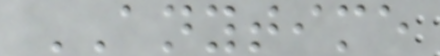ANYTIME
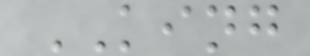KING
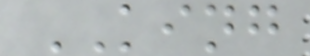KING
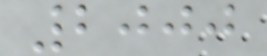2000
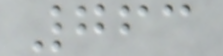763
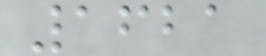1621
